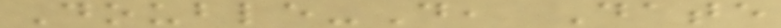Double-D, Date
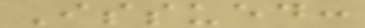Issued:
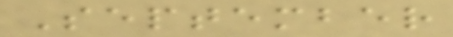September
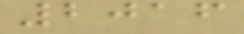2016
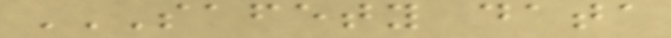SAFETY DATA
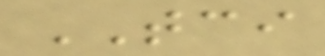TCI
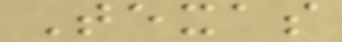Texas
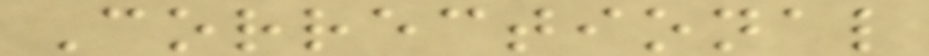Correctional
